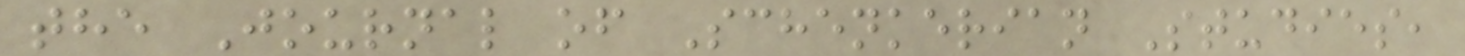the Journal of Schenkerian Studies,
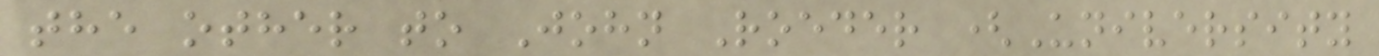the other to John Roeder (University
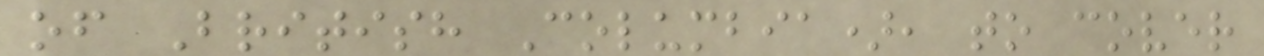of British Columbia), to cover
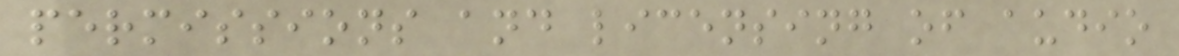permissions and licensing of audio
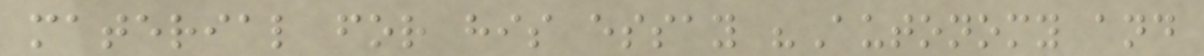material for his essay "Autonomy and
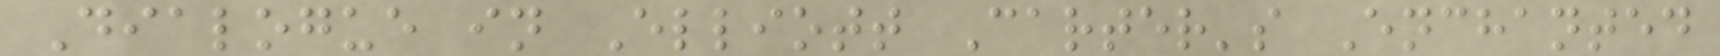Dialogue in Elliott Carter's Enchanted
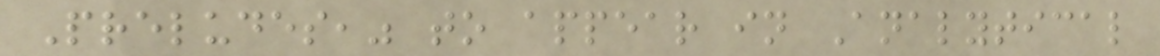Preludes," to appear in Analytical
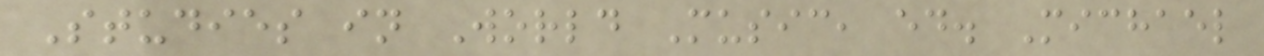Studies in World Music, ed. Michael
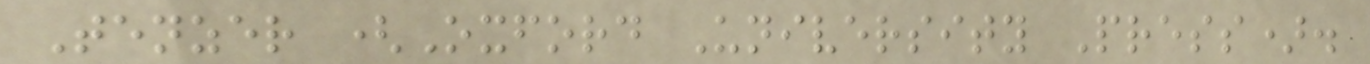Tenzer (Oxford University Press).
